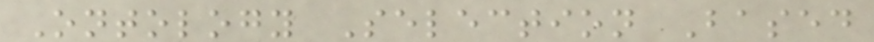Ontology Selection Based
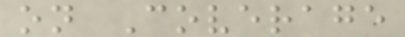on Coverage
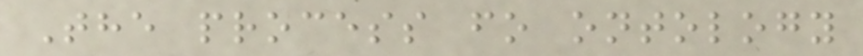The process fo ontology
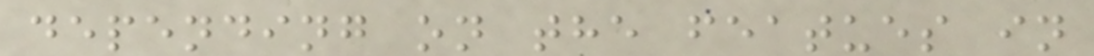depending on the featues in
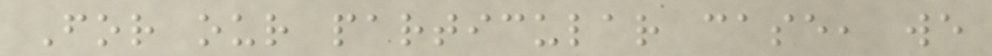For our particular case, we
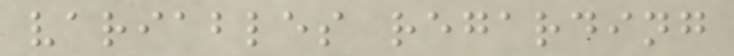variables regarding
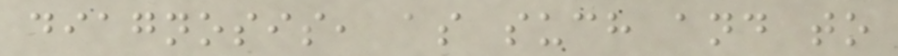diagnosis, as such and to
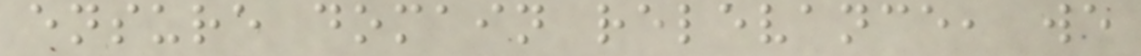ensure domain relevance, we
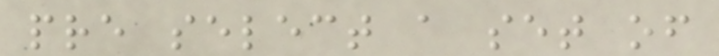pre select a set of
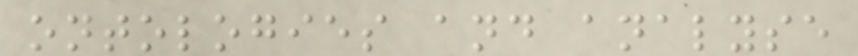ontologies and analyse
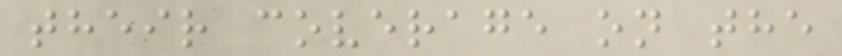their coverage on the
